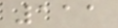111
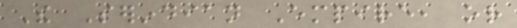The Serindian Empire, or
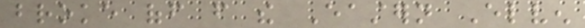broke off from the Eastern Elven
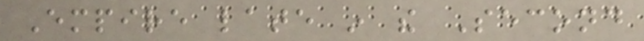Empire late in the Second
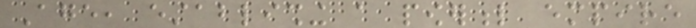Age, establishing a powerful empire
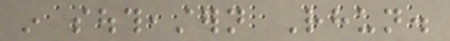in southeastern Rhun.
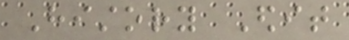History Edit
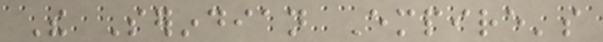The Serindian Empire's
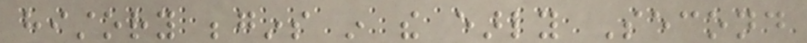history begins in the early Second
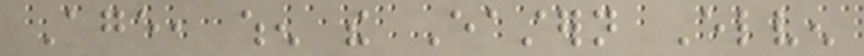Age, when the Eastern Elven
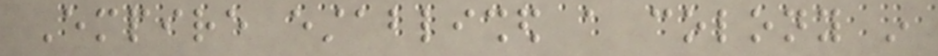Empire established a colony in
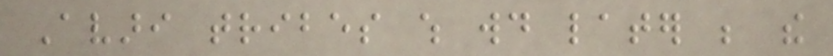Avari tribes which would later be the
